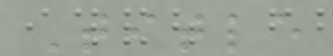Title
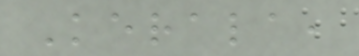Kerala,
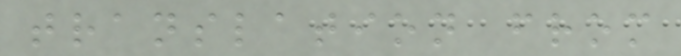translation from
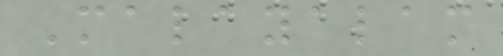Malayalam
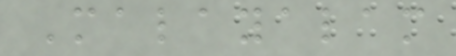Malayalam
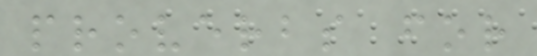proverbs for
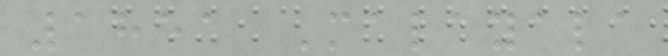1851 Malayala
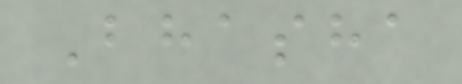Bhasha
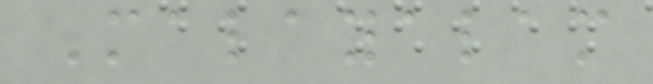Malayalam
